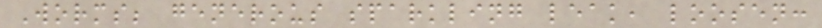Worms; generous sparkling leak, loosen:
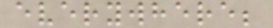everywhere;
